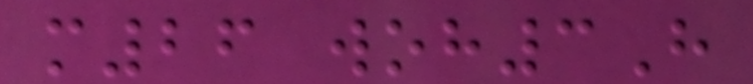m26 woh3H
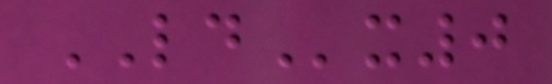LDx0
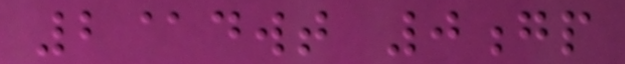2@dwt 0gp
